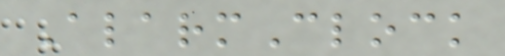AlarmClock
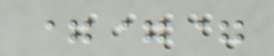===
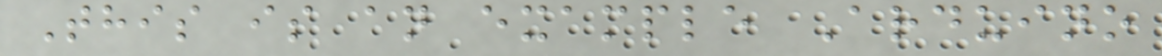This is an example Arduino
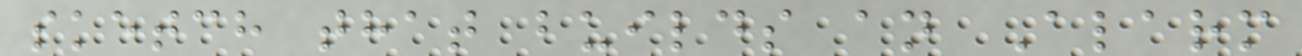sketch that builds an Alarm
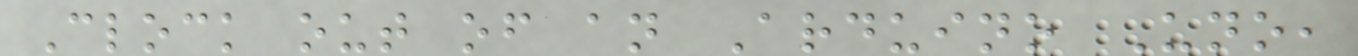Clock out of an Arduino Uno,
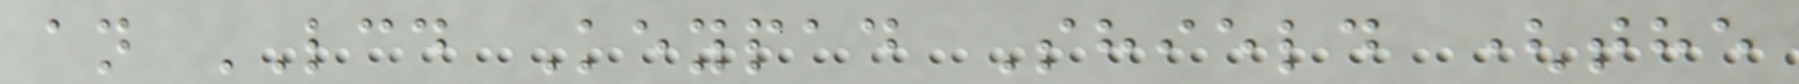an LCD Keypad Shield (the
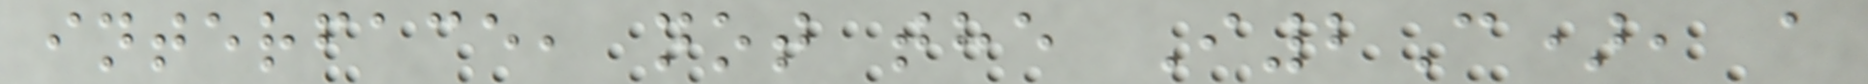interface, not the I2C), a
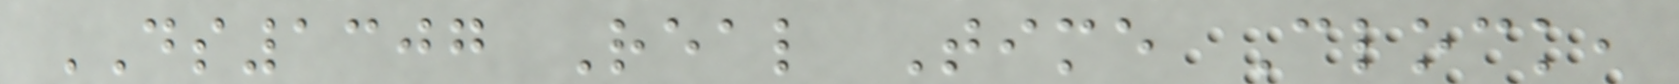DS1307 Real Time Clock,
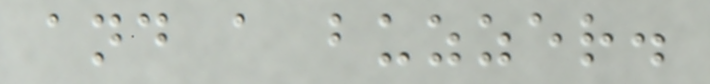and a buzzer.
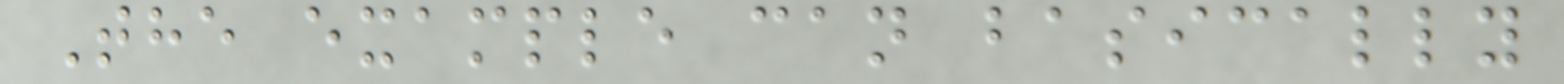The example can basically
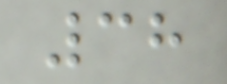38
